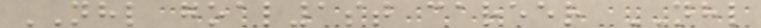NHL goal1st career NHL
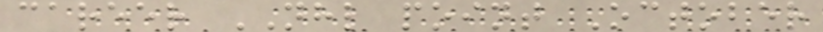career NHL point October
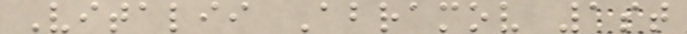Vitalii Abramov 1st
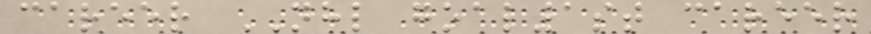career NHL goal1st career
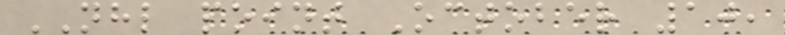NHL point October 10,
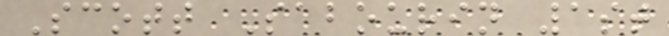Scott Sabourin 1st
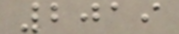2019
